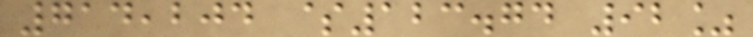714,204 $123.74 92%
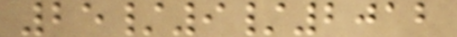25/9/2012
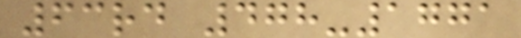63rd 478-1771
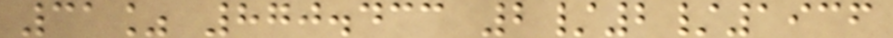31% 870.433 2/2/1936
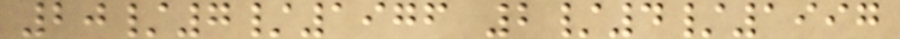20/7/1976 2/4/1997
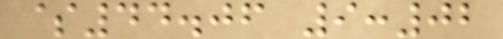$44.06 9:02
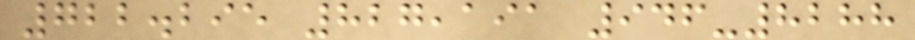722.295 827,191 946-8288
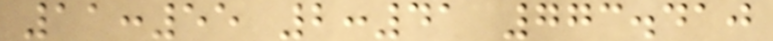11:55 2:41 773.410
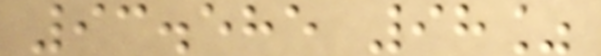93.585 98%
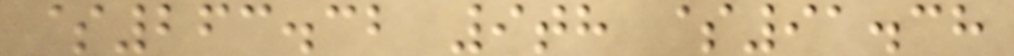$263.32 9th $91.38
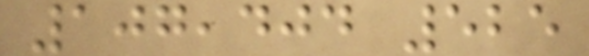107,404 525
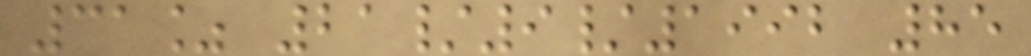31% 21/9/1992 85
